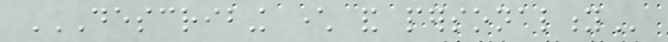DESCRIBING CHARACTER AND PERSONALITY
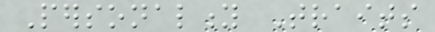Personality Traits
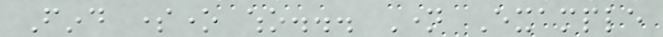Find someone who... Name Example
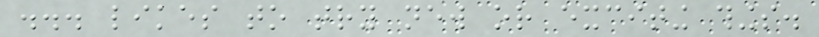... likes to try new or exciting things.
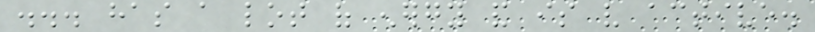... has a lot of energy and is very active.
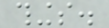things.
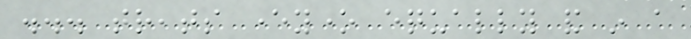... treats everyone equally and in a
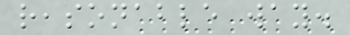reasonable way.
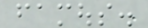famous.
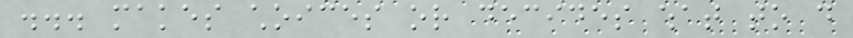... makes choices or decides what to do
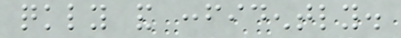quickly and confidently.
